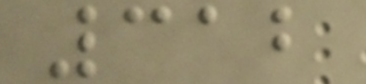312
